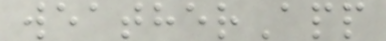weatherApp
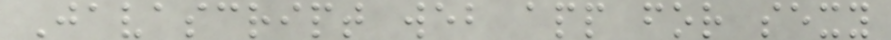Javascript web app for sexy
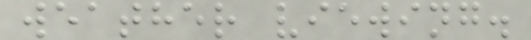weather viewing.
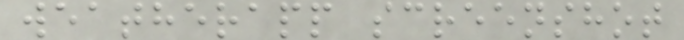weatherapp screenshot
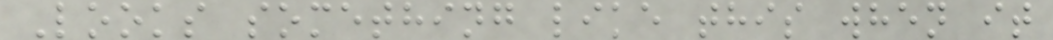Looks something like this when it
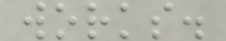works.
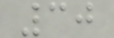30
